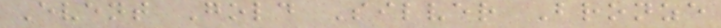Event Gold Silver Bronze
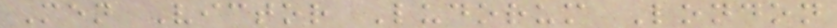Men Victor Ludorum London
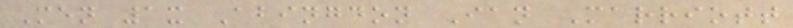Men 1x Abingdon Ian Marriott
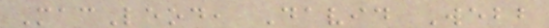MacLeod, David Webb
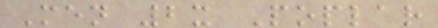Men 2x Poplar
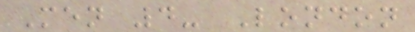Men 4- London
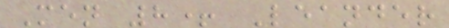Men 8+ Leander
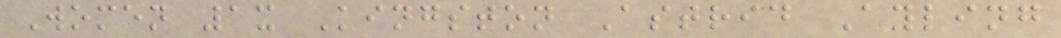Women 1x Kingston Astrid Ayling
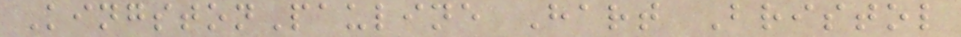KingstonPauline Hart Bristol
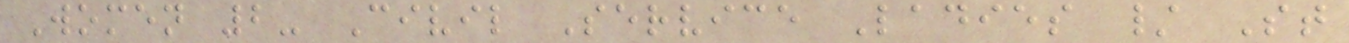Women 2- Civil Service Ladies / St
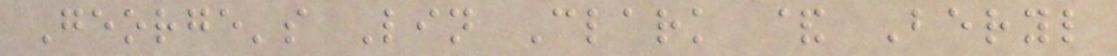George's Lin Clark & Beryl
